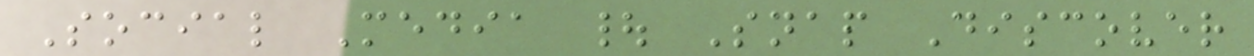Social Media | Snap Discover
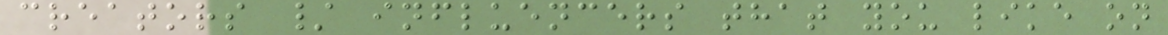creators / influencers that you like on
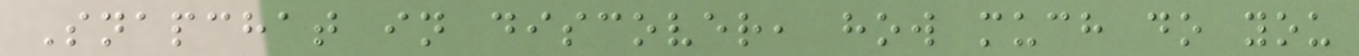Snapchat in discover, how much do you
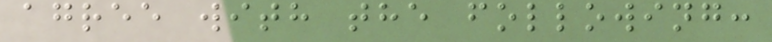agree with the following:
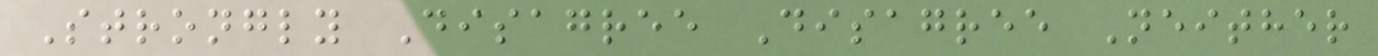Strongly Disagree Disagree Neither
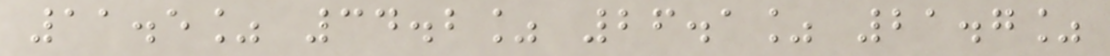11.5% 34.2% 26.1% 21.7%
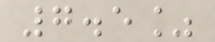7.5%
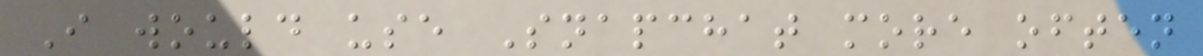I would use Snapchat more often
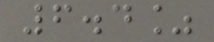6.4%
